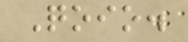Qoio.
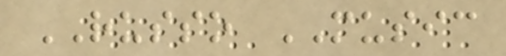RUSSO MUSIC
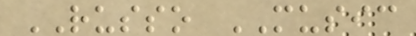RUSSO MUSIC
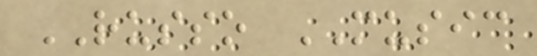RUSSO MUSIC
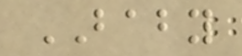BABY
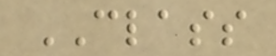CLASS
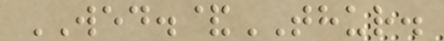WED.&THUR.
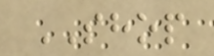SHOP
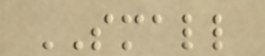SMALL
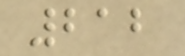212
